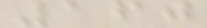160
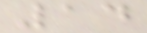14
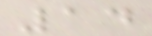14
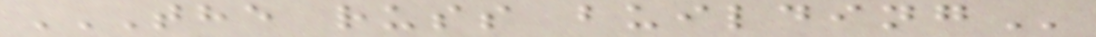THE RUSS BUILDING
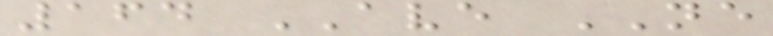164 AVE NE
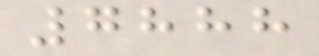7888
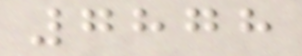7878
